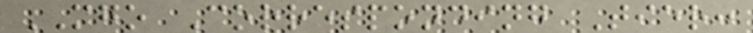MGO Corresponding Tier:
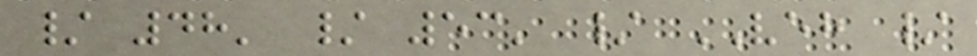/ 48' / 53' / VEH /
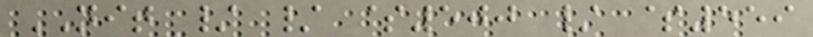NIT / / $500 / $559
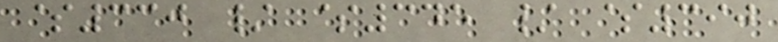$330 / $345 / $390
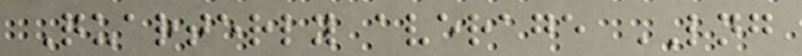Quarterly average LNG
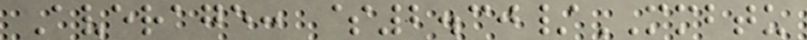Average: $2.30/MMBTU
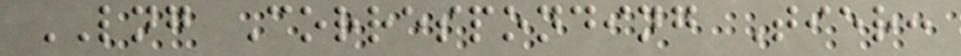LNG Corresponding Tier:
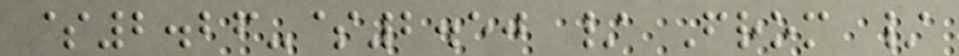$2.26-$2.50 / From /
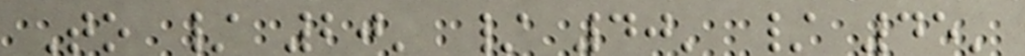To / 20' / 40' / 45'
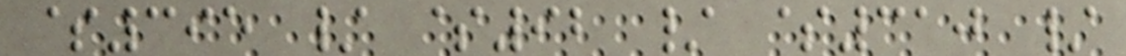$395 / $92 / $310 /
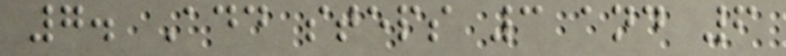7. Add steps 3 and 6
